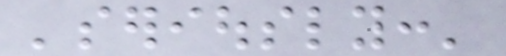'seriously:'
